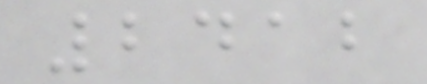2412
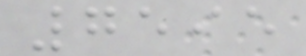7595
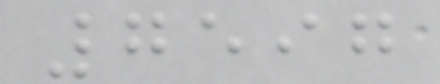7597
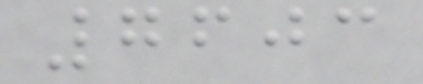7603
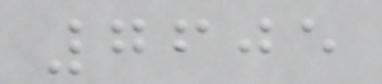7605
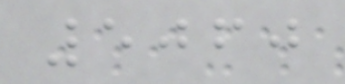5060
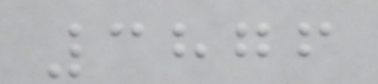3876
